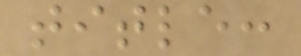title:
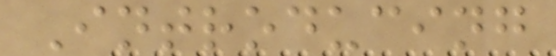Introducing
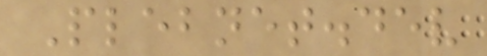Plebnet.dev
